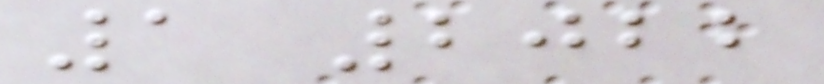1 2022
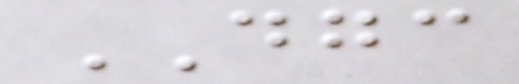DGC
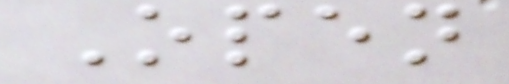Open
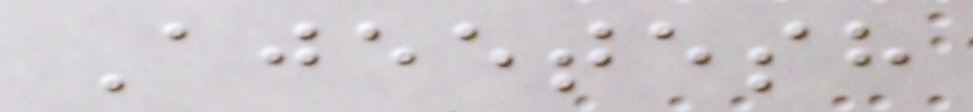Ajeetesh
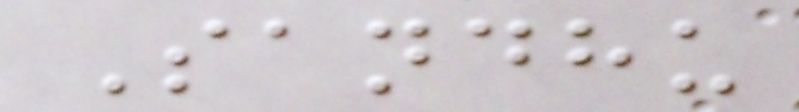Sandhu
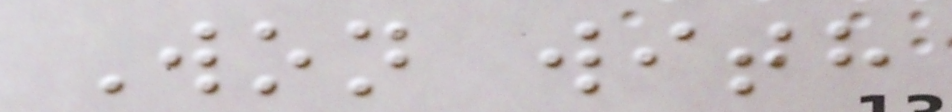Won with
